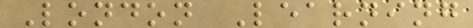London Learning
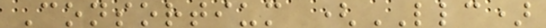Consortium (LLC)
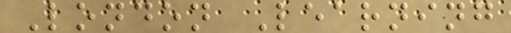London Learning
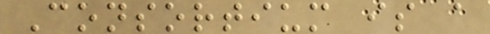Consortium is a
